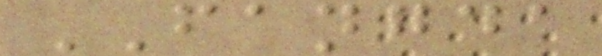FANGDA
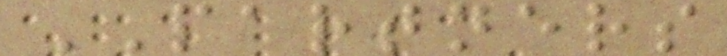PARTNERS
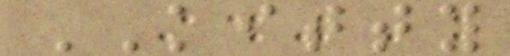KITTY
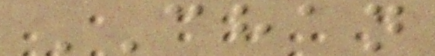CHAN
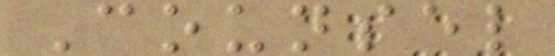Counsel
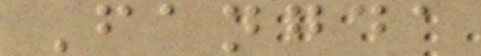Fangda
